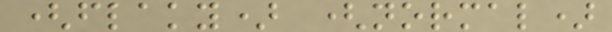(flaky) (normal)
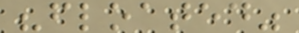"floated"
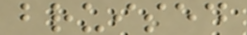bruised
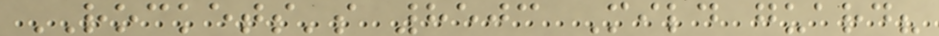ROCKETS's 8503 Mild guard?
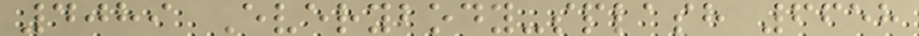4089 Everybody-splash 6658
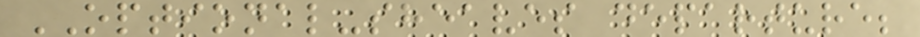OPTIONAL-sheaves departure;
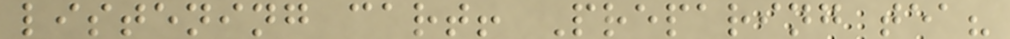listening cart! Preparing tea?
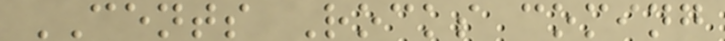CENTS Rocks coming
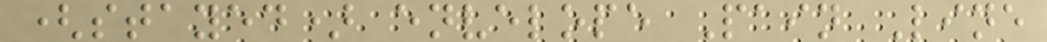(stayed) envelope Pain Line
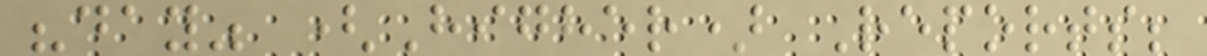"day" (Higher) Reports;
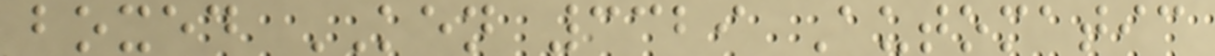boxed KEN 3329 Automatic
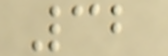32
